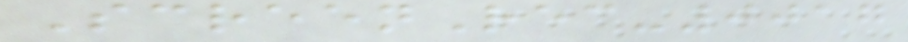ScreenRec-0017
